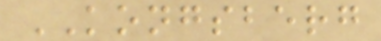KONGSBERG
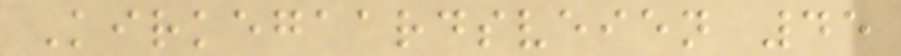Kirkegaardsveien 45
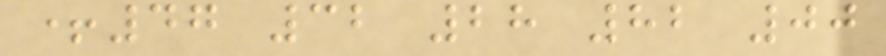+47 32 28 82 00
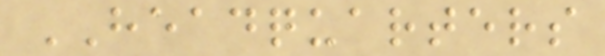HEADQUARTERS
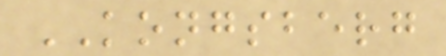KONGSBERG
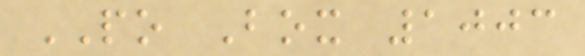PO Box 1003
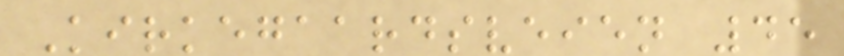Kirkegaardsveien 45
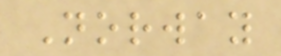Norway
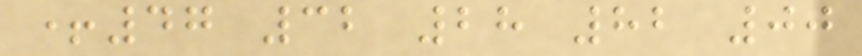+47 32 28 82 00
